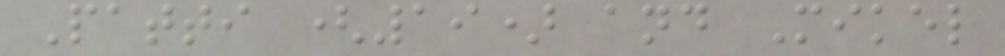Patti (19) and Mikel
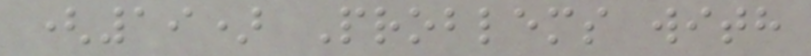(19) Problems with
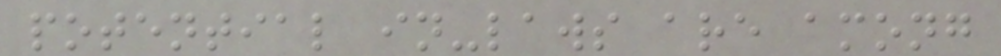potential in-laws are among
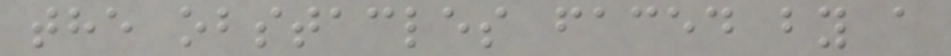the obstacles faced by a
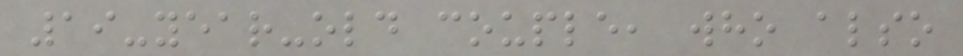19-year-old couple, who also
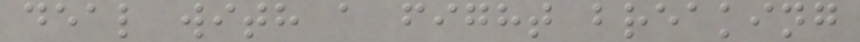deal with a fight breaking
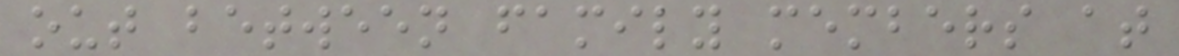out between family members at
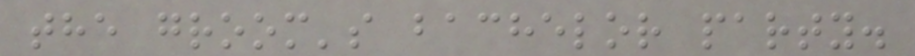the groom's bachelor party.
